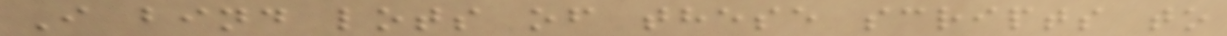I bind lots of these scripts to
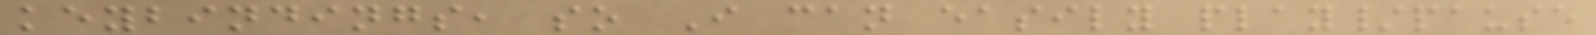keybindings, so I can easily play/pause
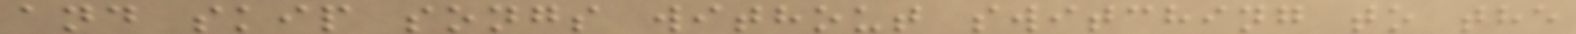and skip songs without switching to the
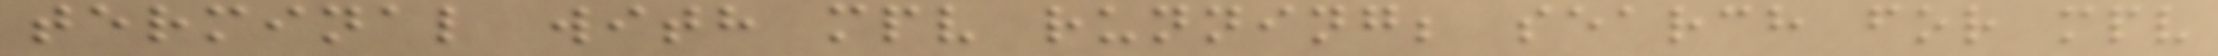terminal with mpv running; search for mpv
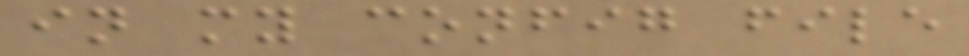in my config file
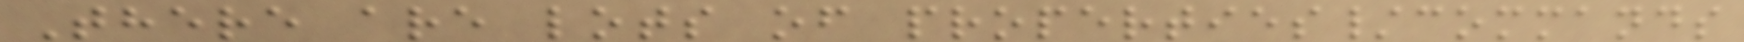There are lots of properties/commands
